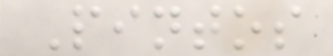Pintos
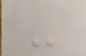-
